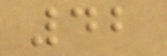42
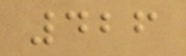426
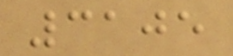3105
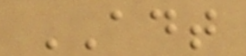ADT
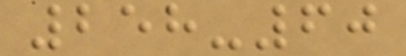258-60
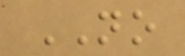NO
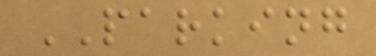PARKING
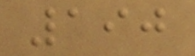190
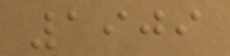1909
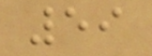59
